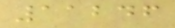11246
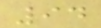94
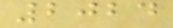2024
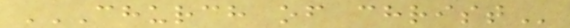CHURCH OF CHRIST
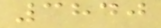3840
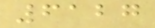6127
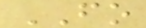FO
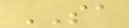SA
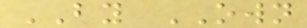BY OWN
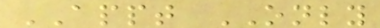APPT ONLY
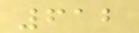612
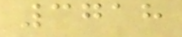3718
